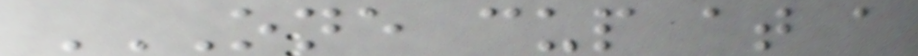ONE CUP AT A
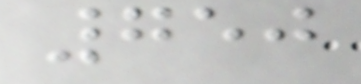750
